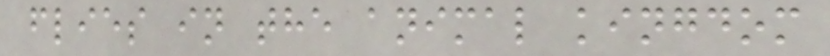flies in the animal kingdom
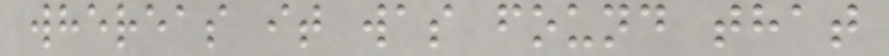whereas it was found that
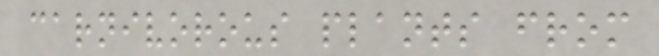carnivorous plants from
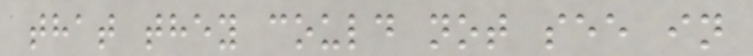that they could not see in
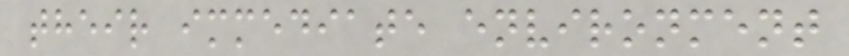their immediate environment
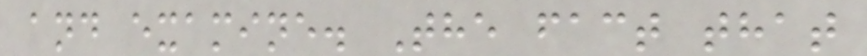and examine. The fact that
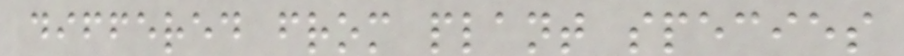differed from plant species
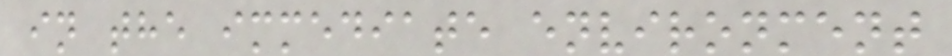in the immediate environment
